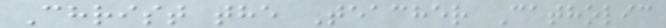Christ the Teacher Catholic
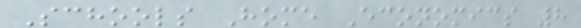Schools Home Economics 8
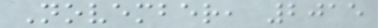November, 2015
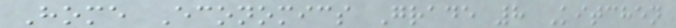Home Economics Grade 8 Kitchen
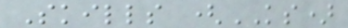Skills (KS)
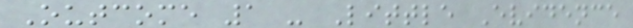Outcome 1 - Little Evidence
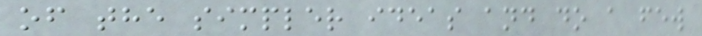of the simpler ideas and do a few
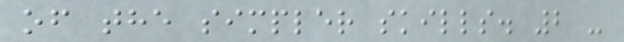of the simpler skills. 2 -
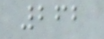262
